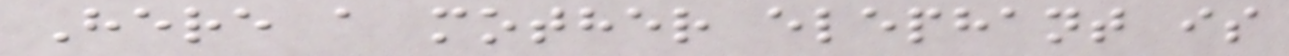Here a mother elephant is
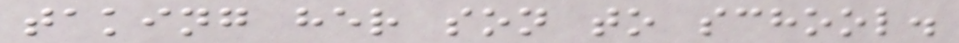taking her son to school.
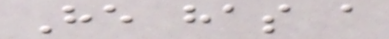He has a
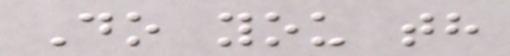Do you th
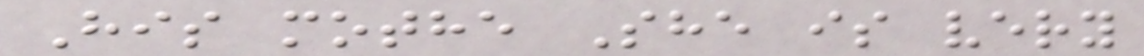His mothe She is very
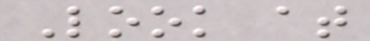Look at
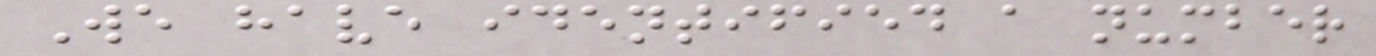We have identified a number
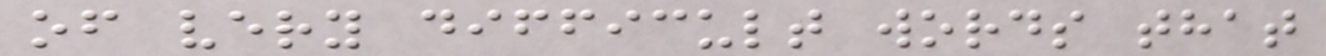of very difficult words that
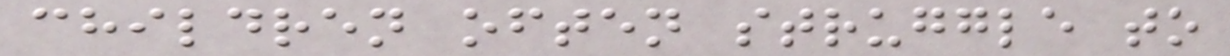children often struggle to
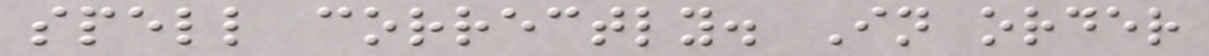spell correctly. In order
